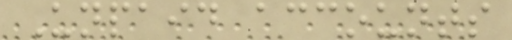Unpaid accounts
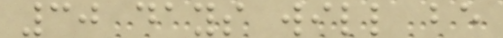30 days will be
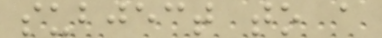subject to a
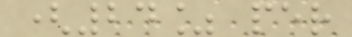(24% per
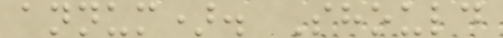annum). Should
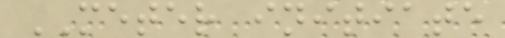METER initiate
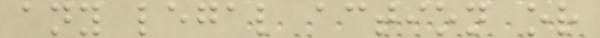any legal action or
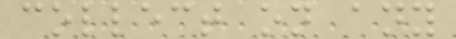collect on any
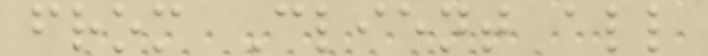from Client all
